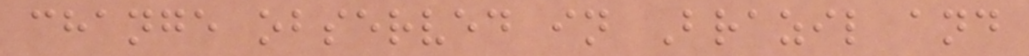change observed in Brazil and
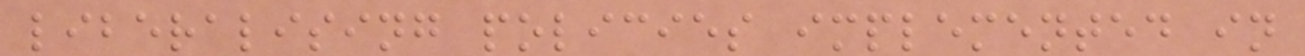liberalising policies implemented in
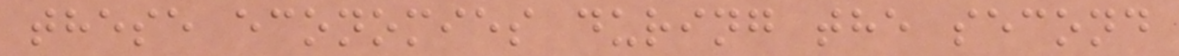these economies during the second
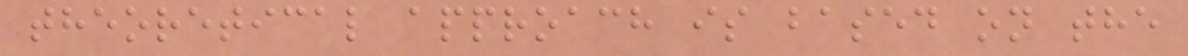theoretical approach is based on the
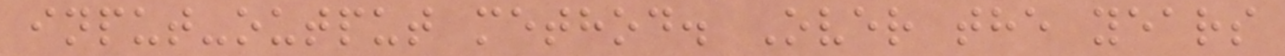input-output method. Over the years
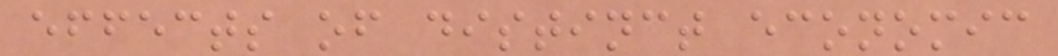effects of distinct economic
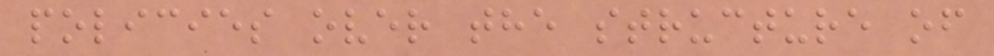policies over the structure of
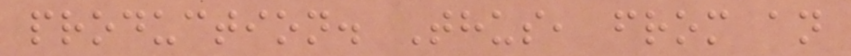production. Thus, from an
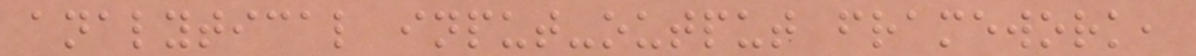analytical input-output framework,
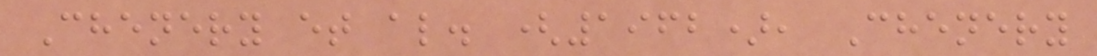Chenery et al. (1962), Chenery
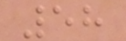58
